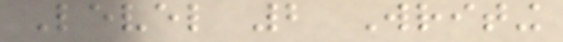Level 2 Writing
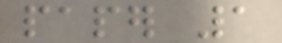paper 1
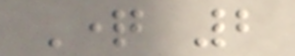Question 2
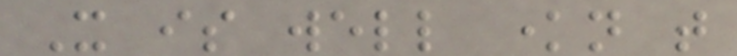It is well known that
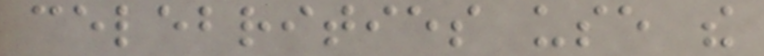celebrities use the
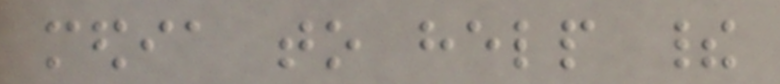media to help their
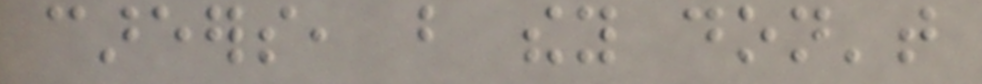careers, but they don't
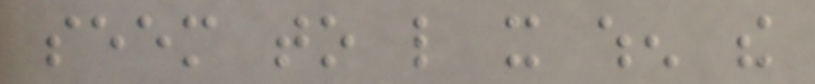seem to like it when the
